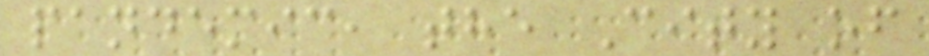pandemic, the City of
